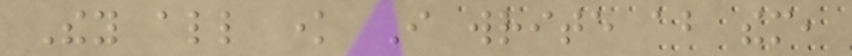They all know I write about them,
